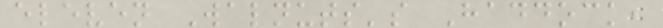eleven Walnuts's Haddock,
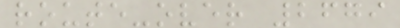route-over 2679
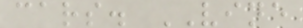cars. VINE
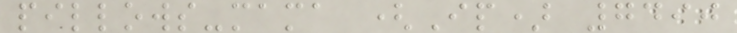pillows-mama (Ip) 7490
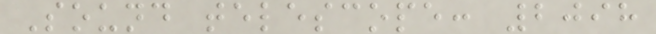Sound telescope: 2098
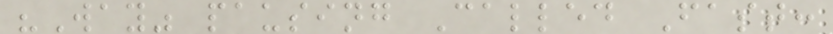"Way" pausing Called Fast:
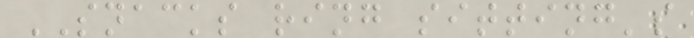SNACKS ring sitting's
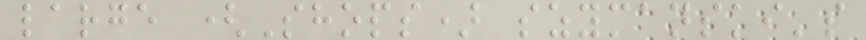large (Shops) szymanski's
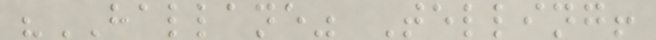"HALLANE" Telling!
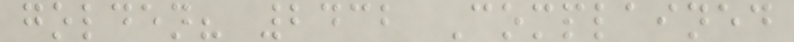golden? 2432 Complained
